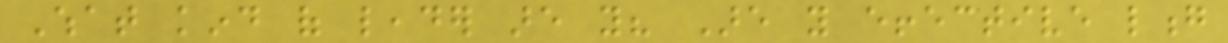What kind of leader are you? Are you effective long
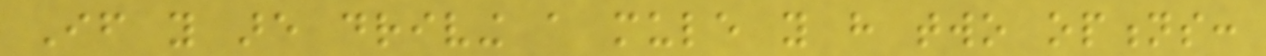If you are driving a mule you have two options:
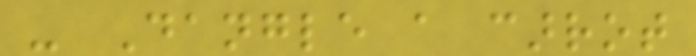- Dangle a carrot
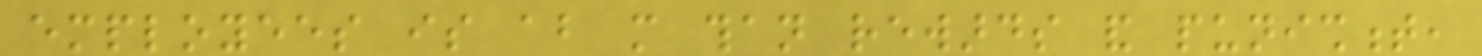employees is about more than rewards and punishment,
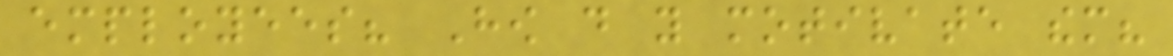employees? How do you motivate them?
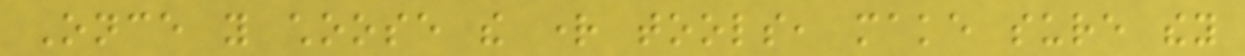Once you choose the right tools, make sure they
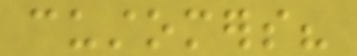customers?
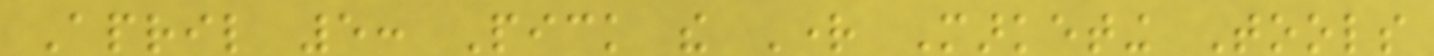April 5: Pick the Right Marketing Tools
